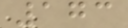173
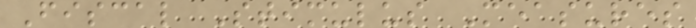Fiscal Stimulus Measures
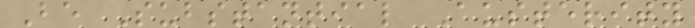Be Substantial Austerity
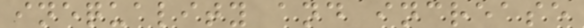inequality and increase
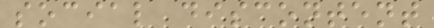social discontent
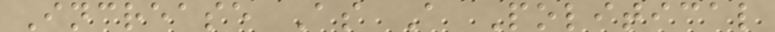Increase As A Political
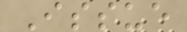Issue
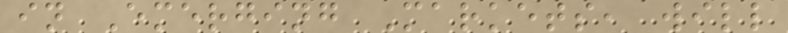in Emerging Markets, will
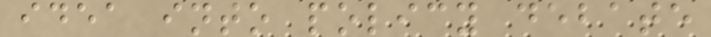idea into policy debate
